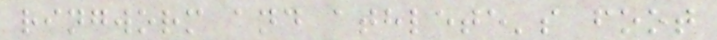ringworm and athlete's foot
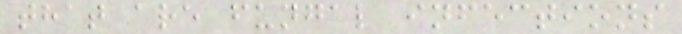that are fungal infections
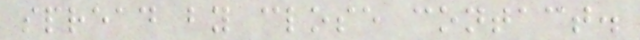spread by close contact.
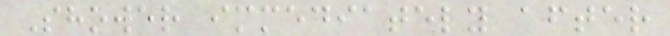Shower immediately after
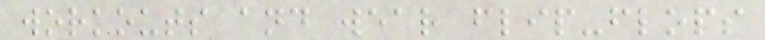workouts and wear flip-flops
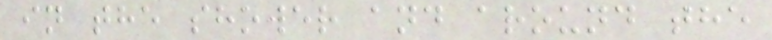in the shower and around the
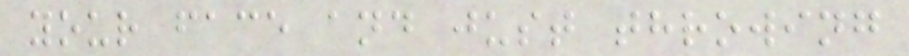your face and just throwing
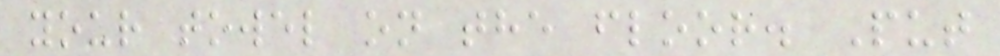your towel on the floor. Put
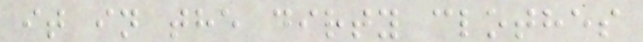it in the dirty clothes
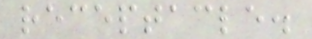receptacle.
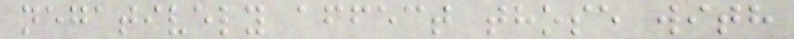negatively affect those with
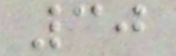30
